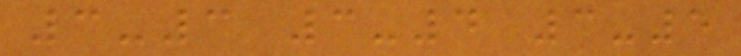3-3 3-4 3-5
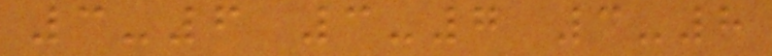3-6 3-7 3-8
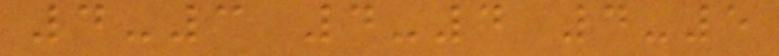4-3 4-4 4-5
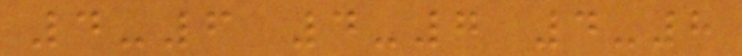4-6 4-7 4-8
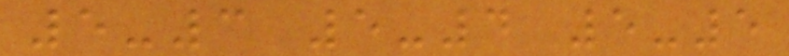5-3 5-4 5-5
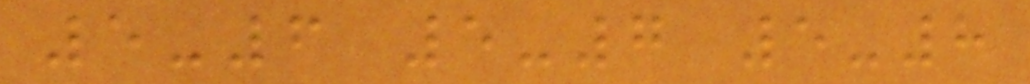5-6 5-7 5-8
